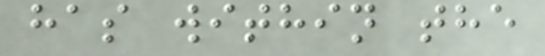has within the
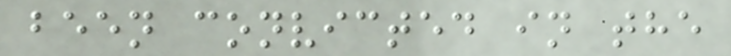been convicted in the
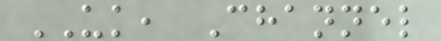UK, Channel
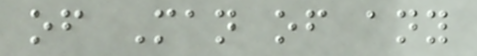of Man of any
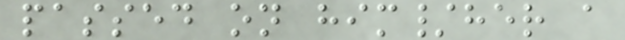passed on him/her a
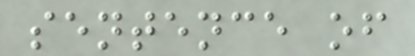sentence of
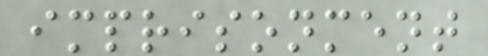imprisonment
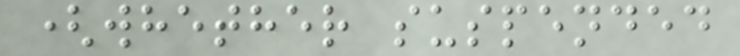(whether suspended
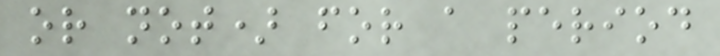or not) for a period
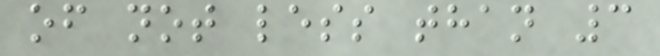of not less than 3
